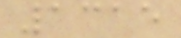1315
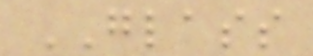GLASS
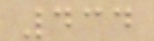434
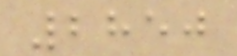2850
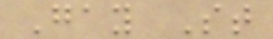Gay St
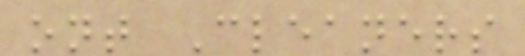ont Cleaners
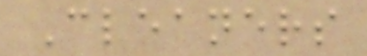Cleaners
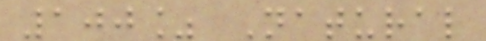100% Natural
